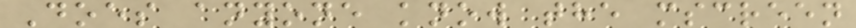Does anyone know the mscreen
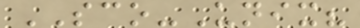SCO-Unix?
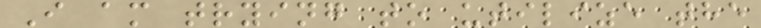I am trying to utilize the
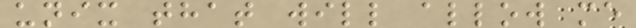unix that will allow me
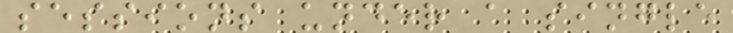sessions under a single
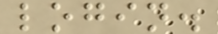login.
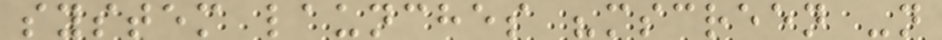system launches "mscreen -n
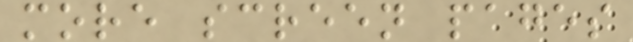more screen pages
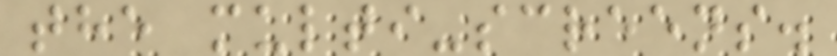the multi-screens.
